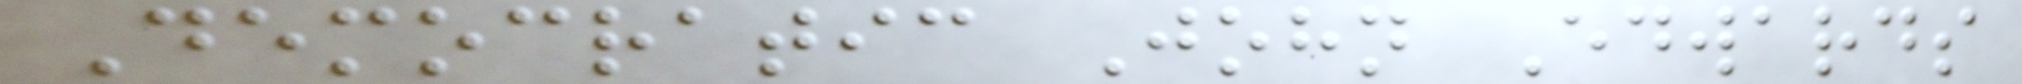Democratic John Edwards
